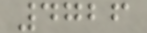4726
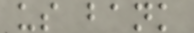us bank
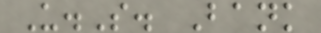U.S. Bank
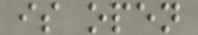is open
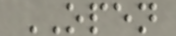OPEN
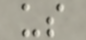us
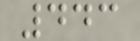443
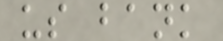us bank
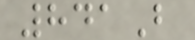841B
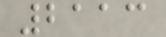2113
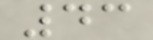43
